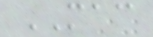MAC
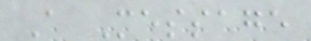A Message
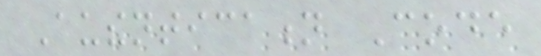Authentication Code
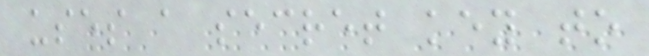uses a secret key to
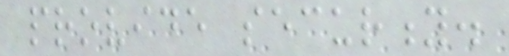provide security.
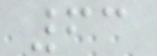63
